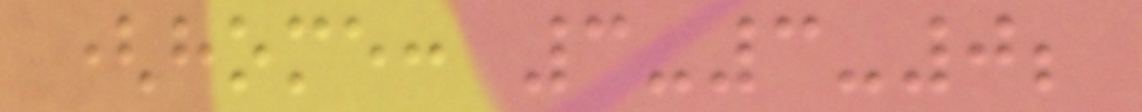(home: 3-3-0;
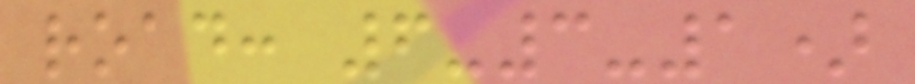road: 6-3-1)
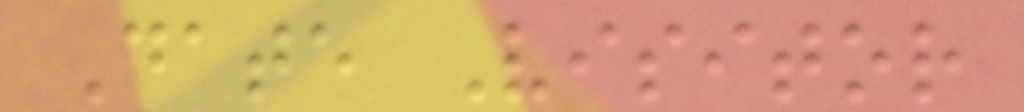Date Visitor
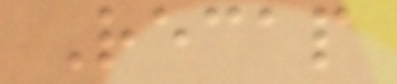Recap
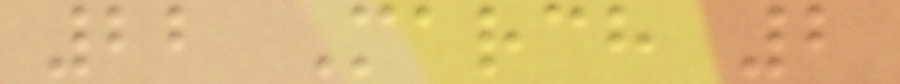22 March 2
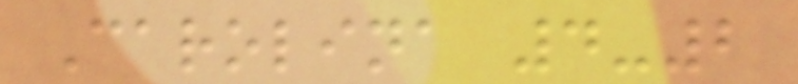Carolina 4-2
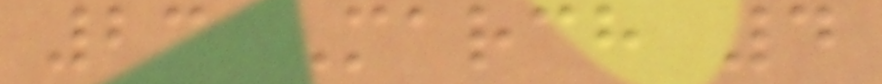23 March 4
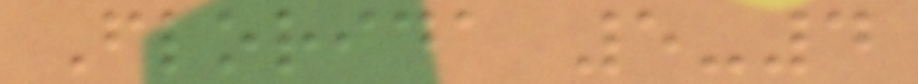Florida 5-4
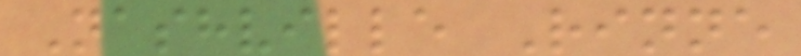Nashville Rinne
